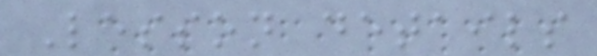Lesson details
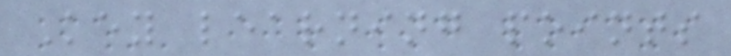Key learning points
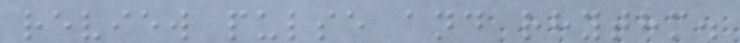review pulse and rhythm.
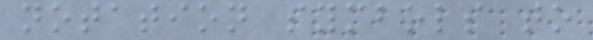notation symbols to
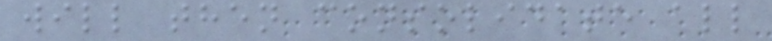will then consolidate all
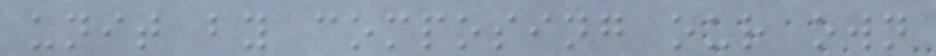unit by composing our own
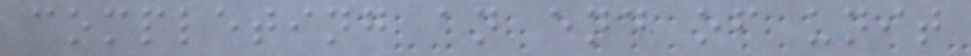completing an end of unit
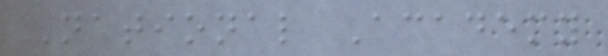National Academy
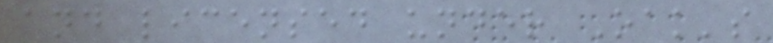and licensed under Oak's
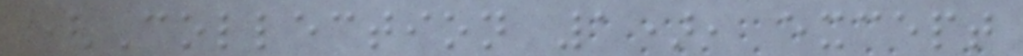(Collection 1), except
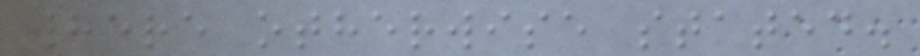where otherwise stated.
